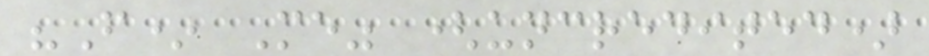"F* Me" (uncredited)
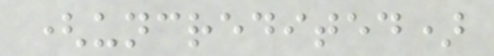(uncredited)
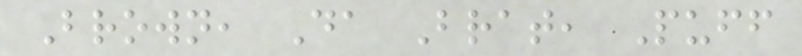Brown, Da Brat, Puff
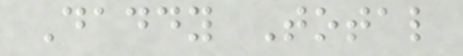Daddy Total
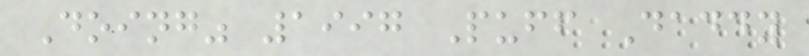Doing" 1997 Puff Daddy
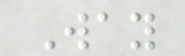Way
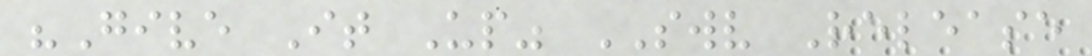"Give It Up" SWV Release
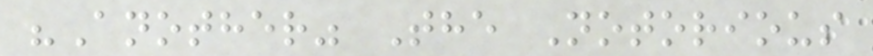"Another" The Notorious
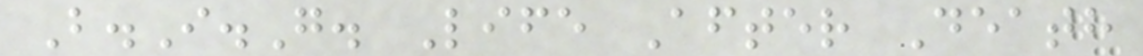B.I.G. Life After Death
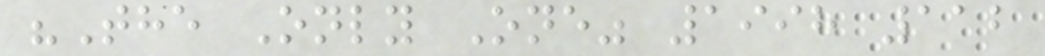"The Only One" 1998 112
